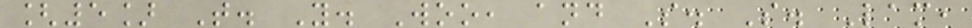[5] T. Y. Woo, and S. S. Lam,
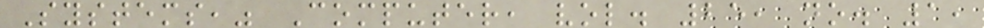Systems," Computer, vol. 25, no. 1,
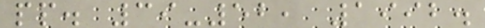pp. 39-52, 1992.
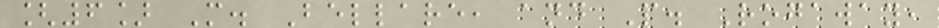[6] M. Bellare, and P. Rogaway,
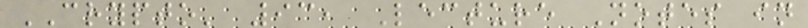CRYPTO' 93, Lecture Notes in
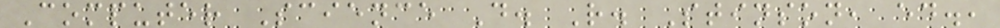Computer Science D. R. Stinson, ed.,
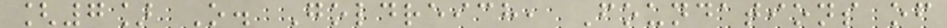[7] O. Goldreich, Foundations of
